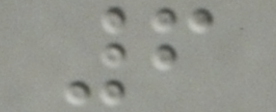6
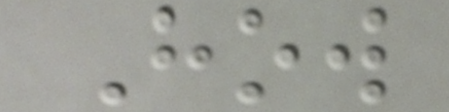How
